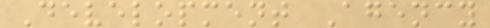Development Agency
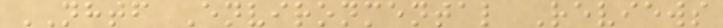NHTF Environmental Reviews
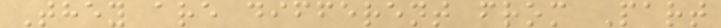They are different from Part
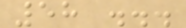58 ...
